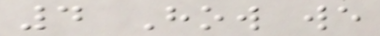4 How we
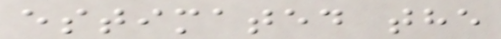estimated the
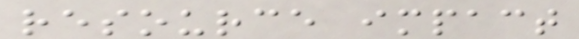resource impact
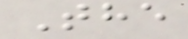The
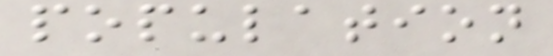population
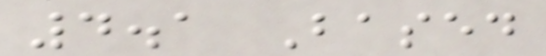4.1 Based
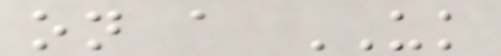on a UK
